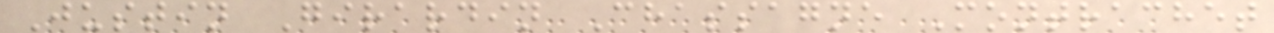Justin Girardin Chassagne Montrachet
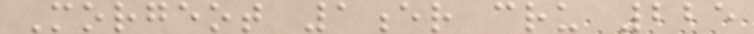Morgeot 1er cru 225
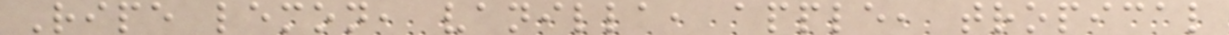Ripe lemon, vanilla, apple, tropical
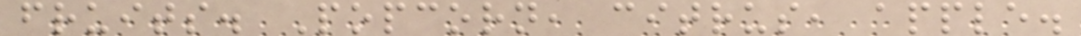fruits. Popcorn, citrus, apple.
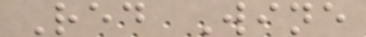Red Wine
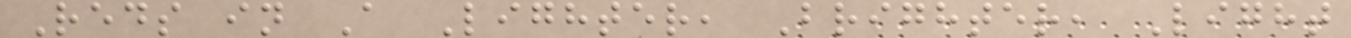Reds in A Lighter, Brighter, Light
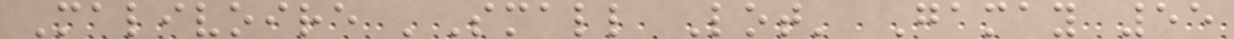Malivoire 'Small Lot' Gamay 55
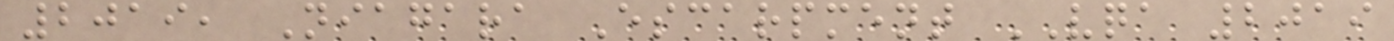2019, Niagara Escarpment VQA 2019
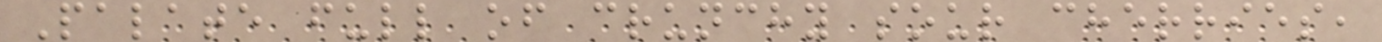Palate full of crunchy sour cherries,
